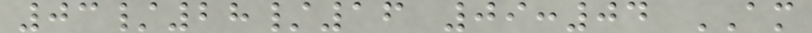03/28/16 09:04 AM
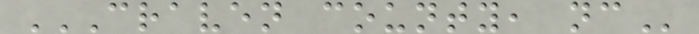CRAVEN COUNTY, NC
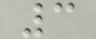3
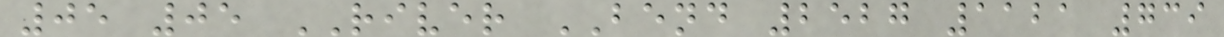05 05 RIVER BEND 2527 1121 739
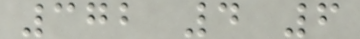372 4 6
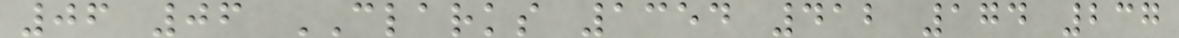06 06 CLARKS 1354 412 174 237
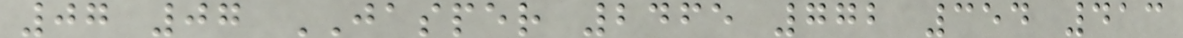07 07 JASPER 2465 772 354 413
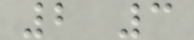2 3
